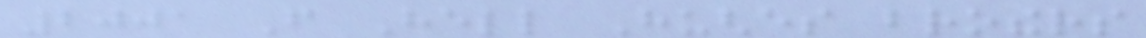2001 From Hell Hughes brothers
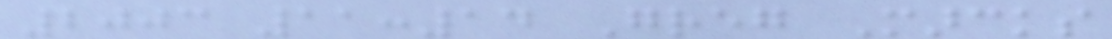2003 11:14 Greg Marcks
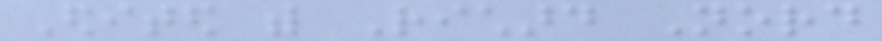Edited with Richard Nord
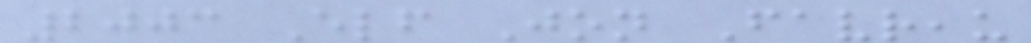2003 Elf Jon Favreau
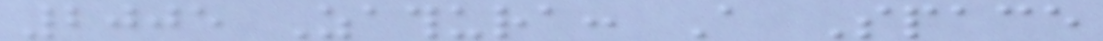2005 Zathura: A Space
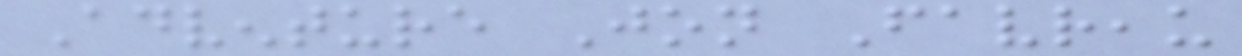Adventure Jon Favreau
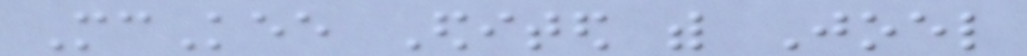McKee Edited with Joel
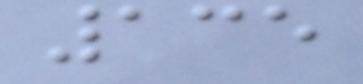135
